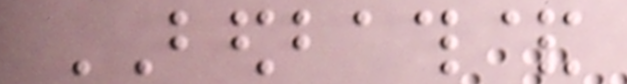BEDBATH&
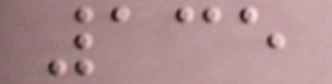135
